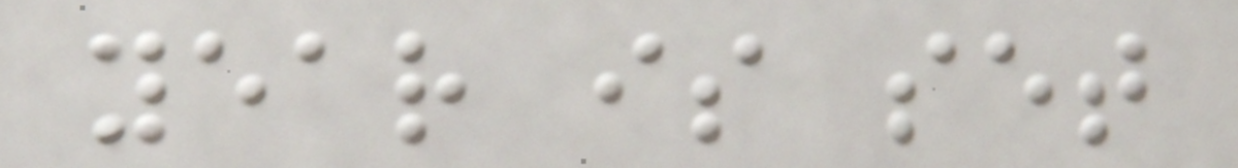year is set
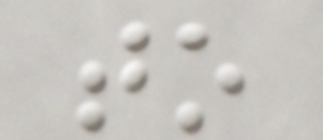to
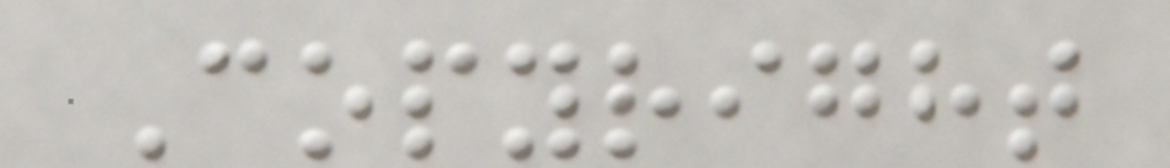Copyright
